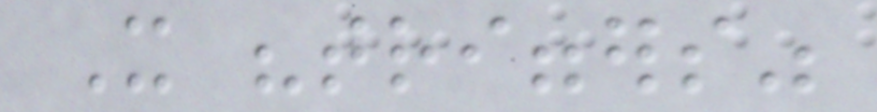It "triggers"
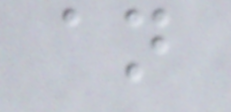an
